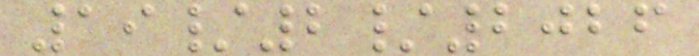19/2/2026
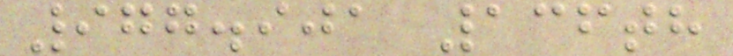977.901 136th
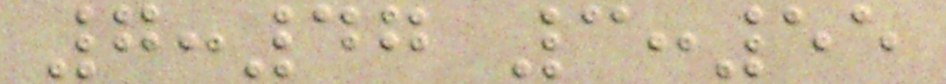7:47 3:55
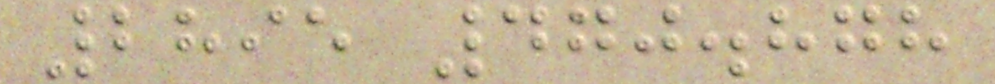2895 470.878
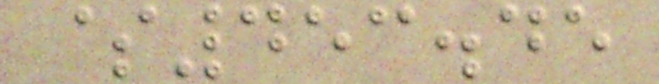$453.45
